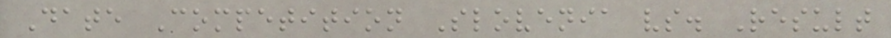Date Competition Slovenia vs. Result
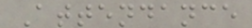Attendance
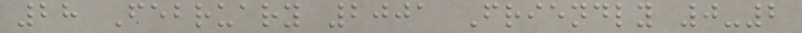28 February 2001 Friendly 0-2
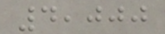4,000
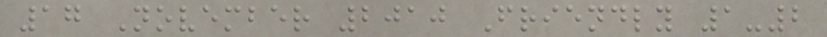17 November 2010 Friendly 1-2
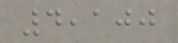4,100
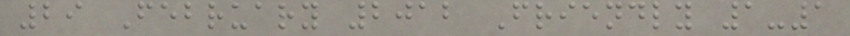29 February 2012 Friendly 1-1
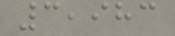3,983
